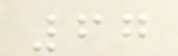67
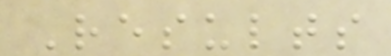Results
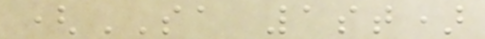(SA 1st)
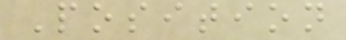Position
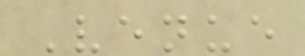Venue
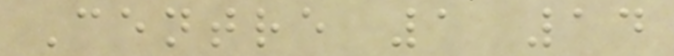Centre 1 14
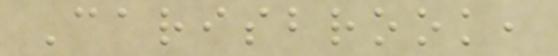Carisbrook,
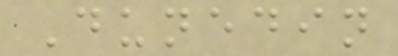Dunedin
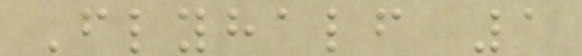Flyhalf 1
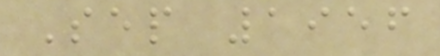Sep 1956
